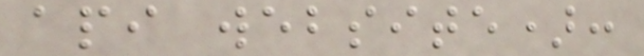api website):
